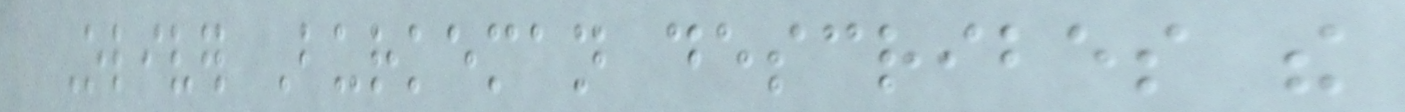Oliver Burkeman describes the
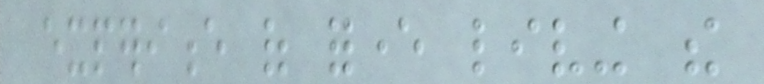experience of forever living the
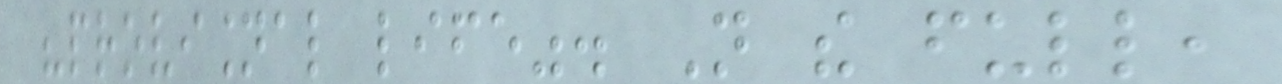"provisional life". Not the full,
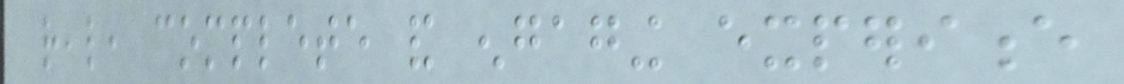real, complete and engaging experience
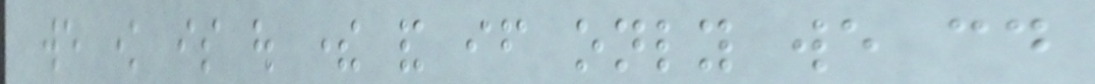we know is out there and if only we could
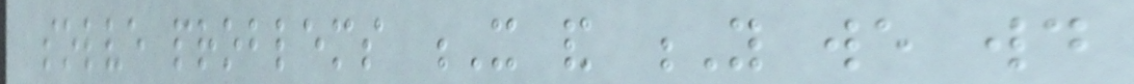solve problems X and Y we would
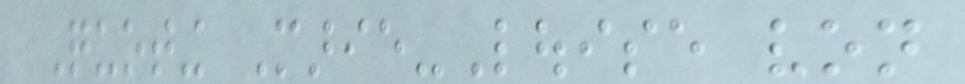Quoting Marie-Louise von
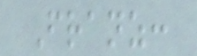Franz:
